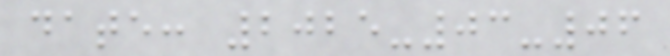date: 2025-03-06
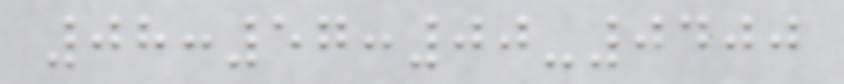08:57:00-0400
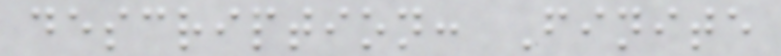description: Finite
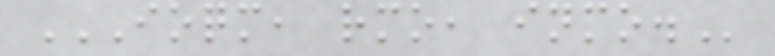IOQM, RMO, INMO.
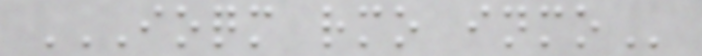IOQM RMO INMO
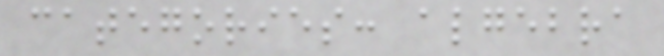categories: algebra
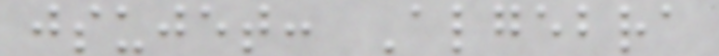jsujet: Algebra
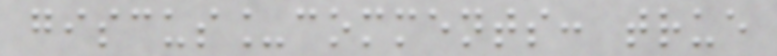giscus_comments: true
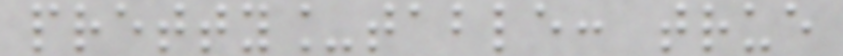pretty_table: true
